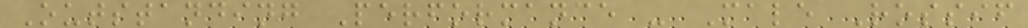Outstanding Performance - Male Rossif
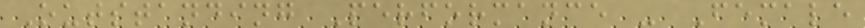Outstanding Performance - Female
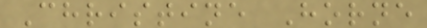Christine Horne
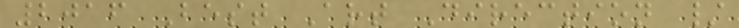2016 Best Art Direction /
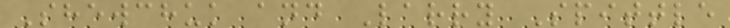Shewchuk and Larry Spittle
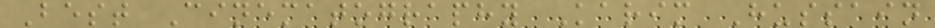Best Cinematography Karim Hussain
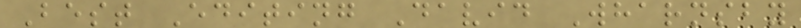Best Editing David Wharnsby
